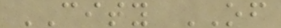CITY OF
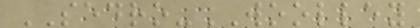SEDRO-WOOLLEY
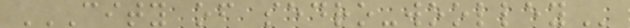CITY OF SEDRO-WOOLLEY
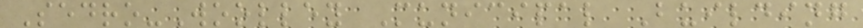Sedro-Woolley Municipal Building
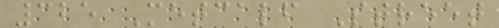325 Metcalf Street
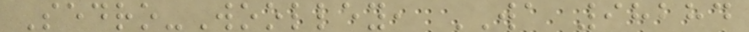Sedro-Woolley, WA 98284
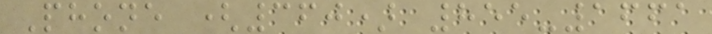Phone (360) 855-1661
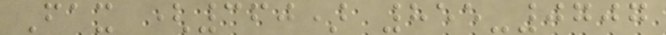Fax (360) 855-0707
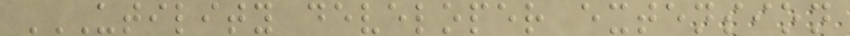UTILITY DEVELOPER EXTENSION
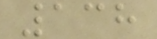138
